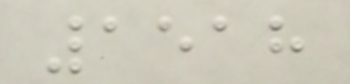1518
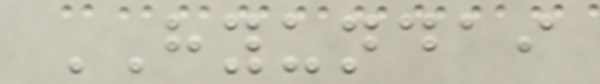HYUNDAI
